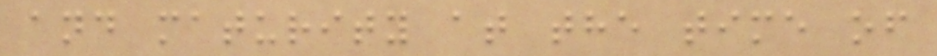and maturity at the time of
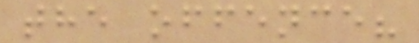the offence?
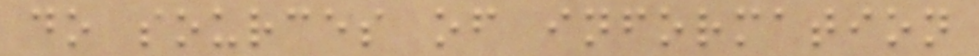do sources of information
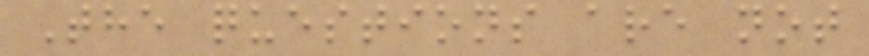The questions are not
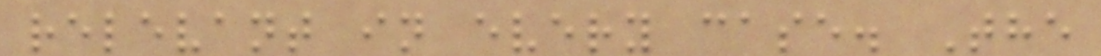relevant in every case. The
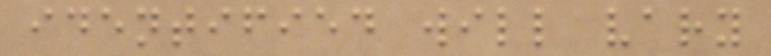identified will vary
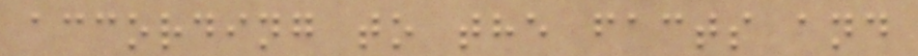according to the facts and
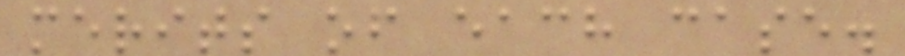merits of each case.
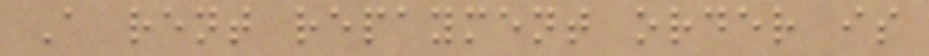A rent repayment order is
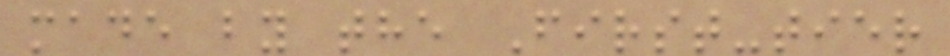made by the First-tier
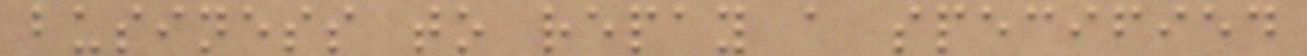business to repay a specified
